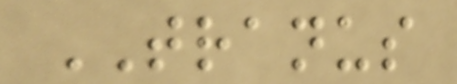TRANUS
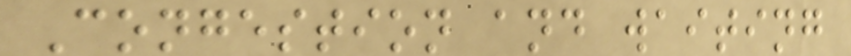Congestion and waiting
